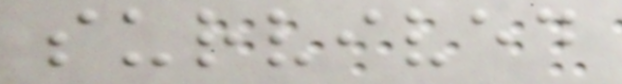survived
